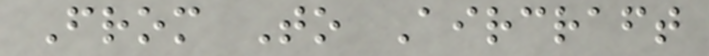From To Aircraft
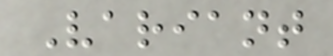Variant
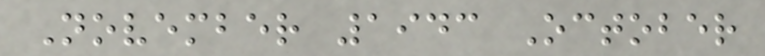November 1943 October
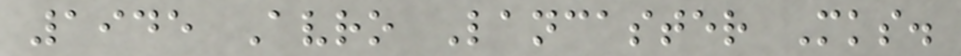1945 Avro Lancaster Mks.
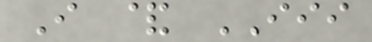I & III
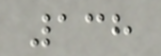138
